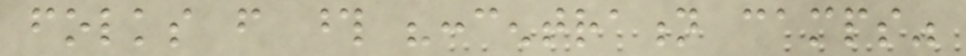folks from those "concentration camps"
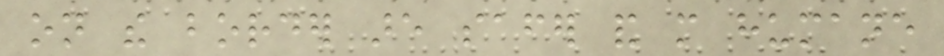on the border are safer and more humane
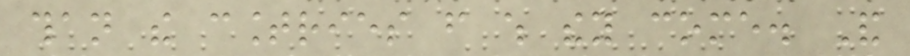than the countries from which they come. And
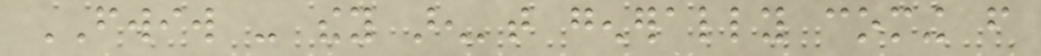FWIW - they aren't generally coming from
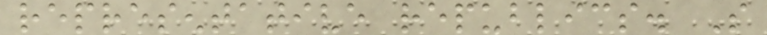representative republics. So
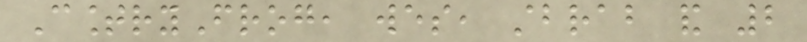CountryFrog, wes, stbrab and 2
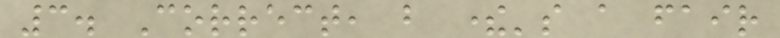3. Correct, but there's a fair
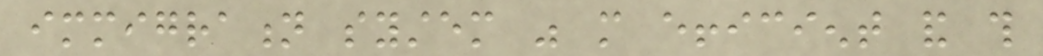immigration system was more efficient and this
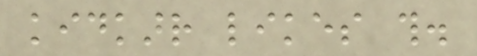kidkarr likes this.
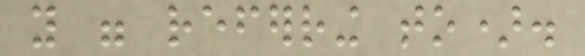you were referring to).
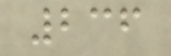236
